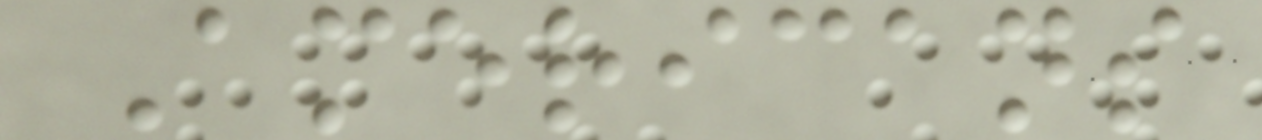Americans
